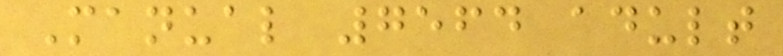Manual 7564 adult
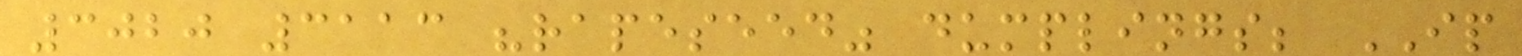3020 3113 "rapeseed" dumplings; IP
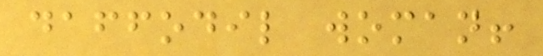daffodil woman!
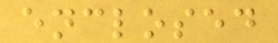enclosed
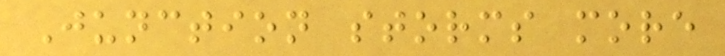Junction storms more
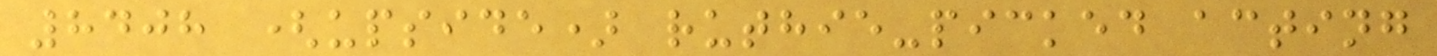8408 (upside) ruthie-picked acting
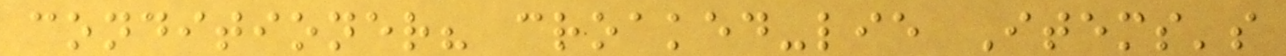conditioner? croaked-lie Items's
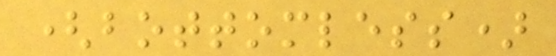(bottomless)
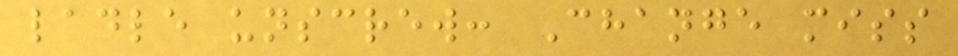ladle unscrew: Change miss
